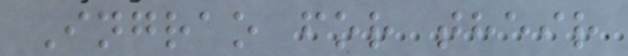Ingrao for their
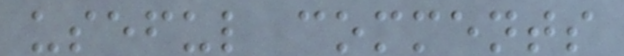useful comments
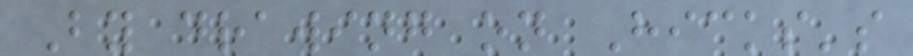By drawing on Hicks's
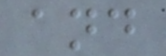and
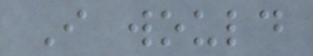I would
